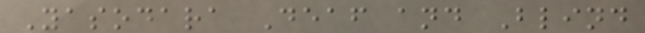Yasodara Deaf and Blind
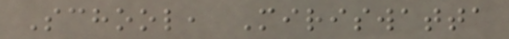School, Miriswatta
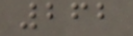262
